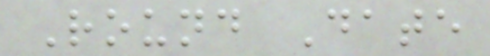Round Date
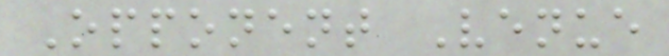Opponent Venue
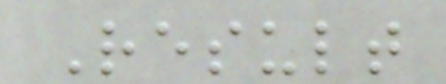Result
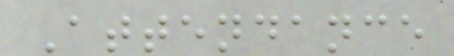Attendance
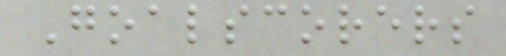Goalscorers
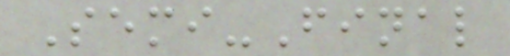Semi-Final
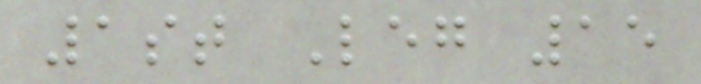1st Leg 15
